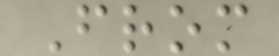From
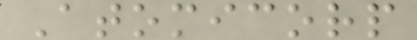Atomicorp
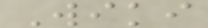Wiki
